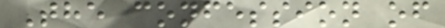The confession of
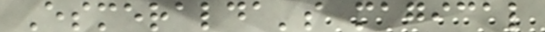Esmeralda's magical
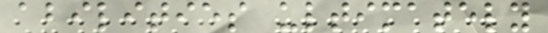abilities ultimately
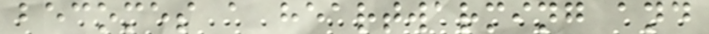becomes a heartwarming and
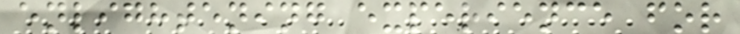enlightening experience for
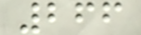266
